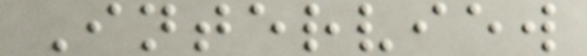Interview
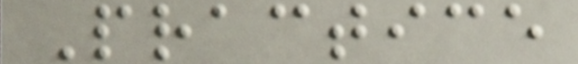Practice
